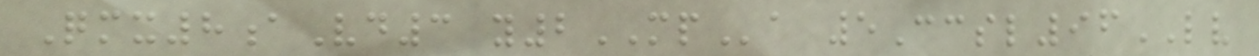Qmx8aVd3 y2MPa 5Ccsl96LV
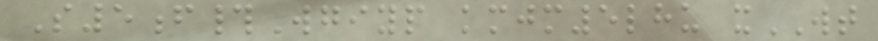S5f#Wgiyp kmjm5lhu xWT
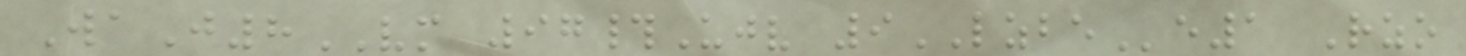WaJ8VM 97#Ujv 9LZBEe1 Rzo
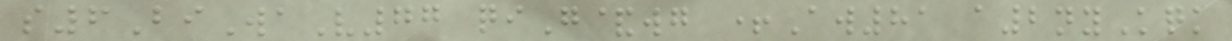s6BiWaV77 qiG&wg +Aw81 a2nyKqk
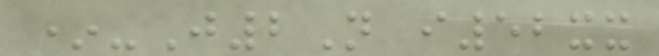*-J2N i52xx
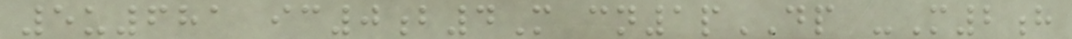5u681 ic0b4M cn1pDP -M2h
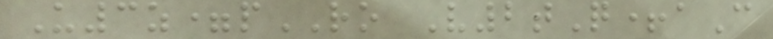U3z=pRO V2tQ+aC
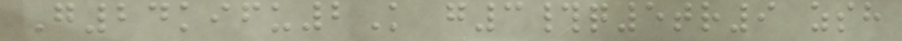G24kifu2K g3#q5tr9 zsh
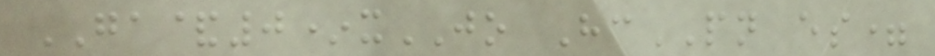GA&0*xJO HcPN es=
